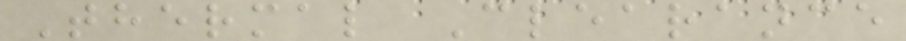Thermal Clearance
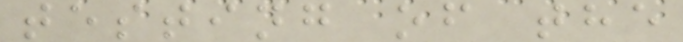testing of the
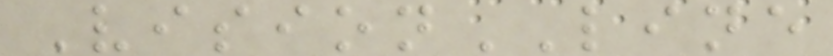VisionLINE
